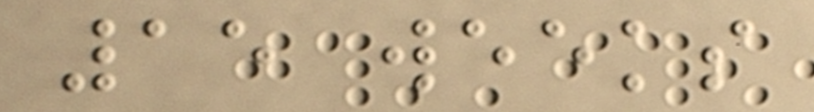15 weeks
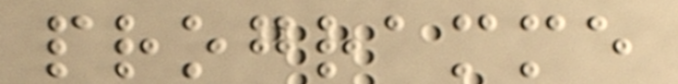programme
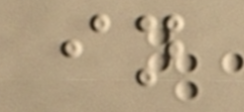in
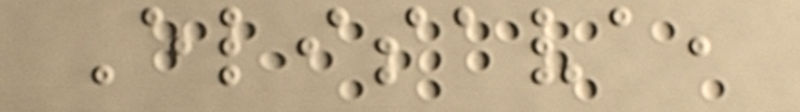Elisava,
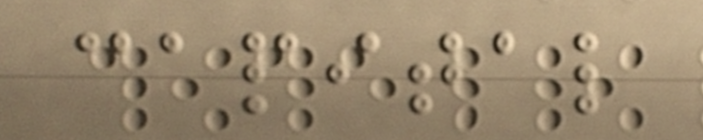capital
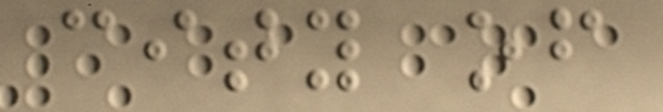city of
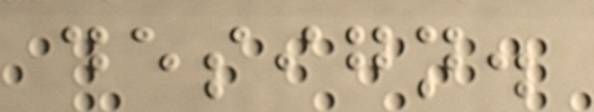design.
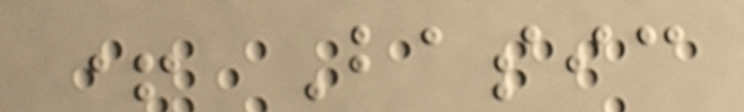+ Basic
